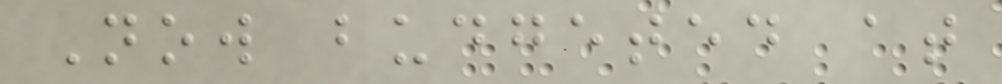Now budgeted at
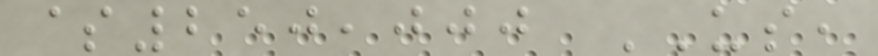$250,000 US,
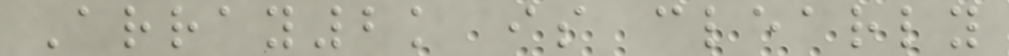Array2k is clearly
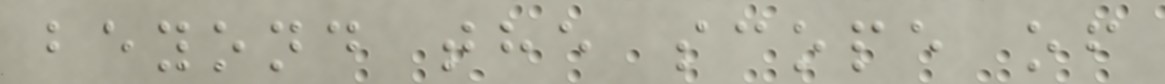beyond the scope of
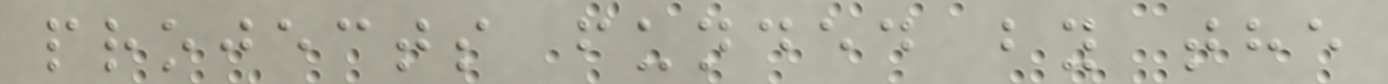projects funded by the
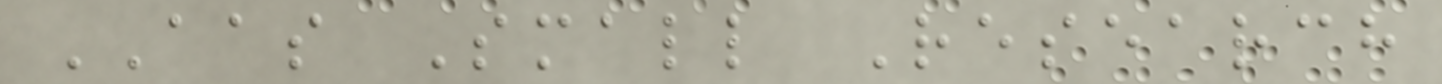AAS Small Research
